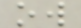ow
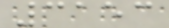3153
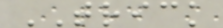TRICK
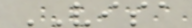VISA
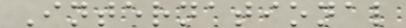International
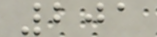201
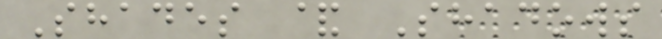Shades & Shadows
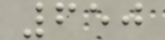650
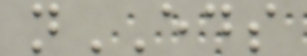nEDS
